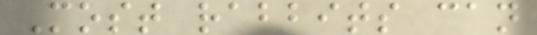Most rabbits can
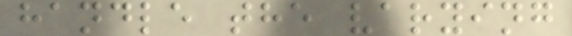handle the varying
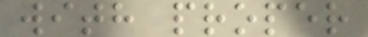with proper
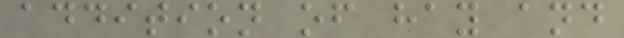addition of hay and
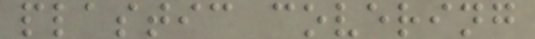plastic covering
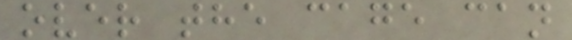over the cage can
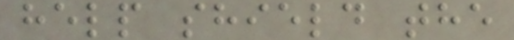help shield the
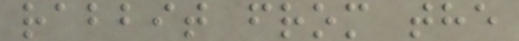rabbit from the
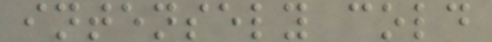intensely cold
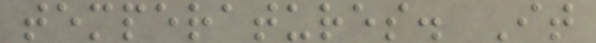temperatures. It
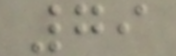79
